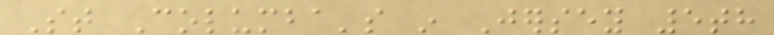St Columba's in Jersey 5th
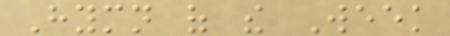Hymn of the Week
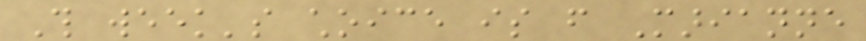This week's choice is from Marianne
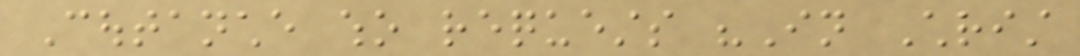Coutanche who requests "In Christ
